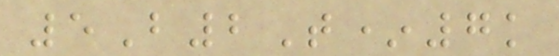5B2T*7k
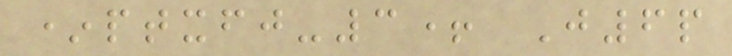*ptxfj-3+ J6p
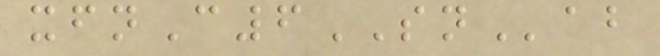xfnC6SNab
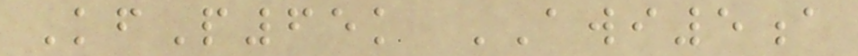KfP65k AWI5a
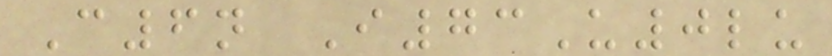C6n I73U0lu
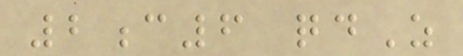2c6 qdZ
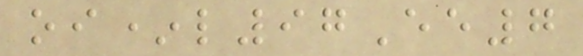oi*l97Ee7
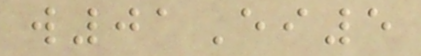w01Ei5
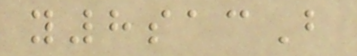y8sacB
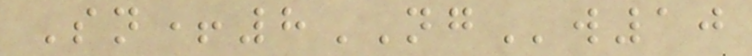Sn+8NGw10
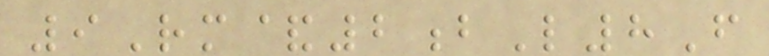9Rm&2bL8F
